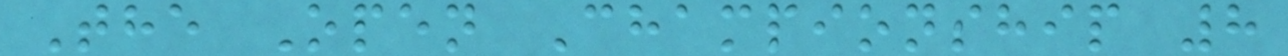The Open Championship 8
